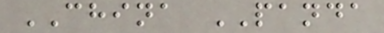CHINA PANDA
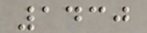1430
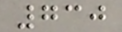730
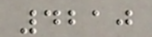4210
